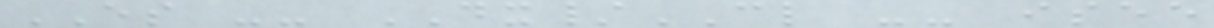ES -- DX/CL -- isee
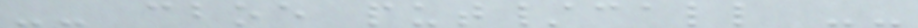-- cboe put/call --
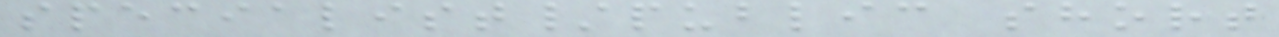specialist/public short
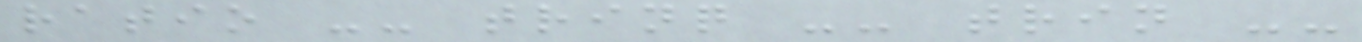ratio -- trinq -- trin --
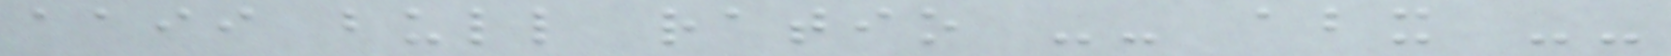aaii bull ratio -- abx --
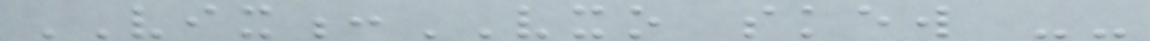VIX:VXO skew --
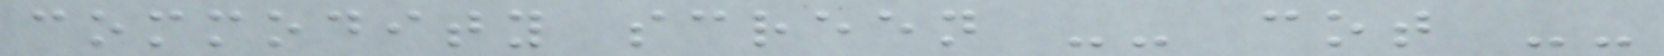commodity screen -- cot --
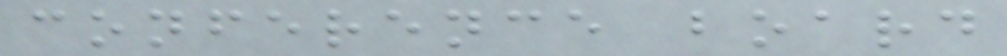conference board
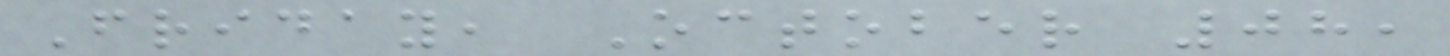Friday, October 08,
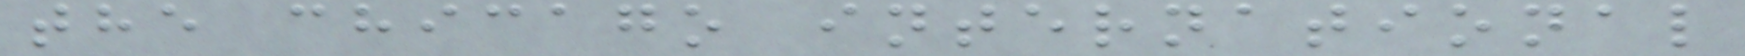the chicago international
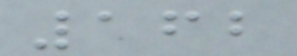162
